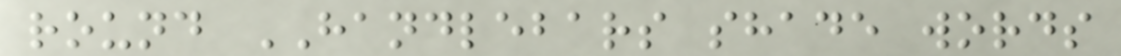round HANDLEBARS shade words
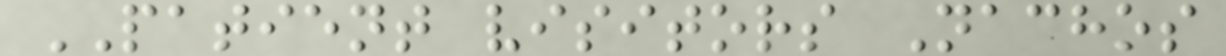PATIENT visitors Nachos
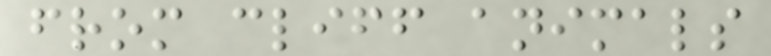from cliff animals
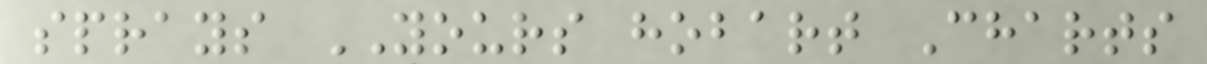sprays YOURS hobart Charts
